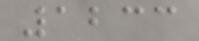1233
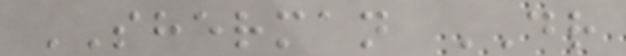SHERMAN DR
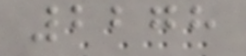2278
